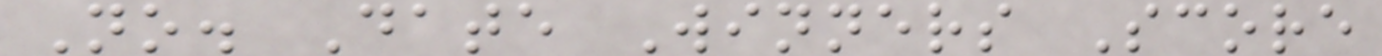No. Date Winners Score
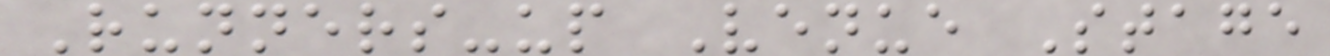Runners-up Venue Stage
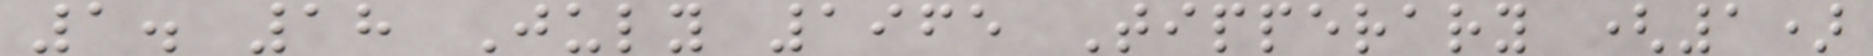1. 18 July 1965 Tipperary (1)
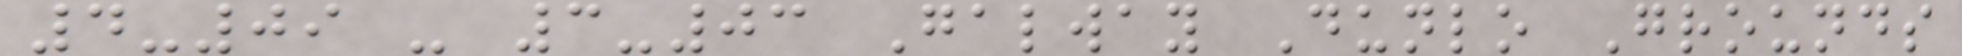4-09 - 3-03 Galway Dunlo Grounds
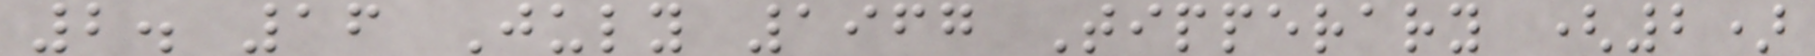2. 16 July 1967 Tipperary (2)
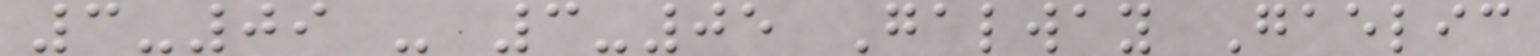3-09 - 3-05 Galway Gaelic
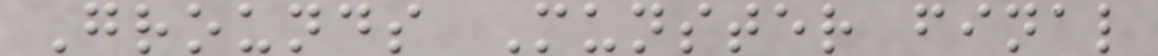Grounds Munster final
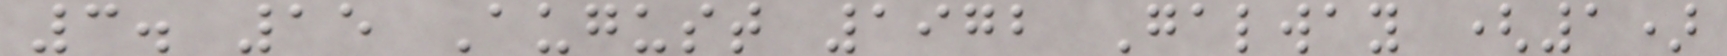3. 15 August 1972 Galway (1)
